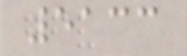5133
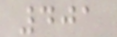401
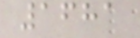1681
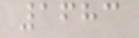1683
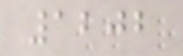1202
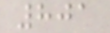801
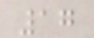17
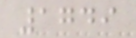1749
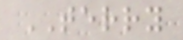TERRY
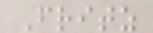Fritz
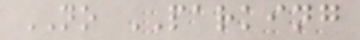NO PARKING
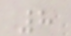8
